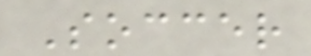Soccer
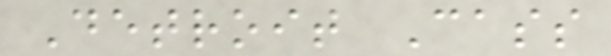Detroit Cass
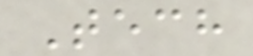Tech
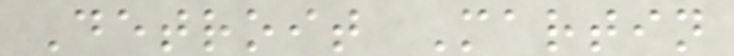Detroit Martin
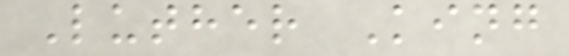Luther King
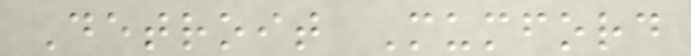Detroit Mumford
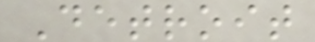Detroit
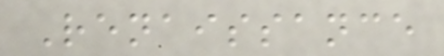Renaissance
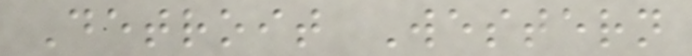Detroit Western
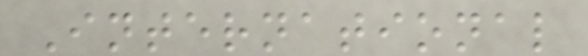International
